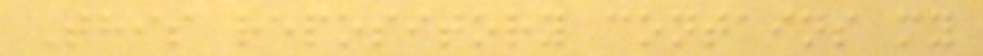This repository contains my
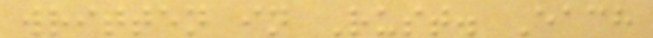written in Rust. Each
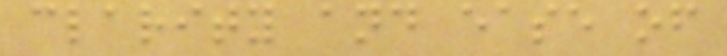clarity and ease of
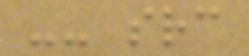-- src
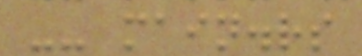-- main.rs
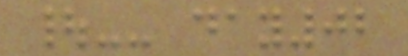|-- day02
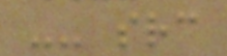-- src
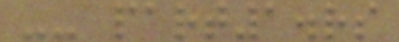-- part1.rs
